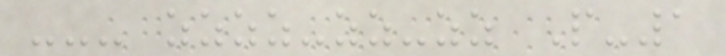--- zzzz-zz-zz P-1
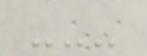---
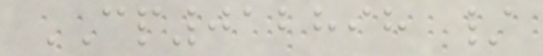CP012898 /
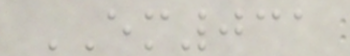EM031
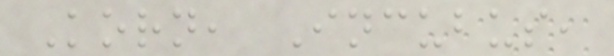Korn, Incubus,
